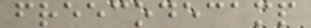freecodecamp
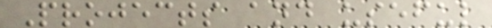Projects and useful
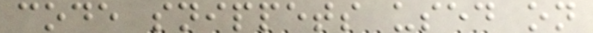code snippets used on
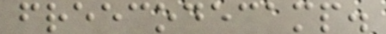freecodecamp.
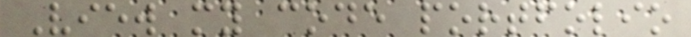View my code portfolio
